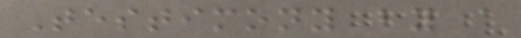Testimony by a
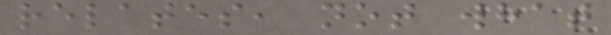relates, not what
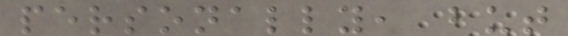personally, but
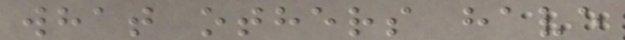what others have
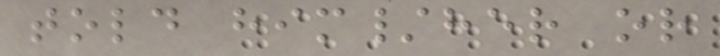told him/her or
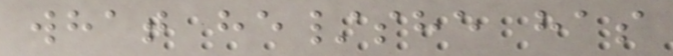what he/she has
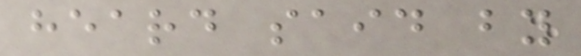heard said by
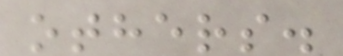others.
